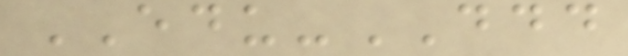EDU-DDD
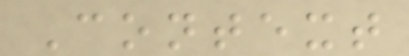Context
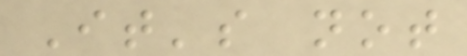It's not
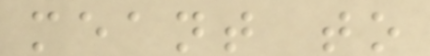meant to
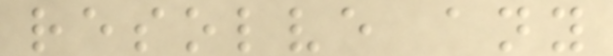resolve any
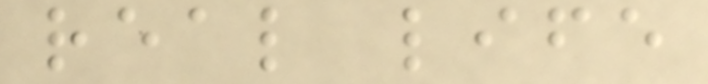real life
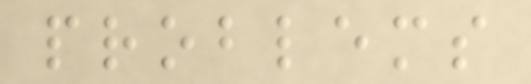problems
